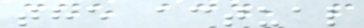the actual
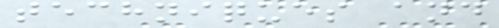techniques and
